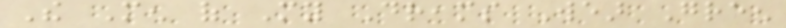The Men of My Dreams Wear Green
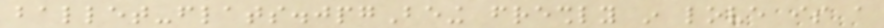ballet-flats.jpgBeing freshly in love is a
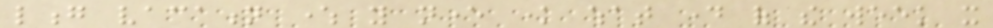long vacation where you never know what day of the week it
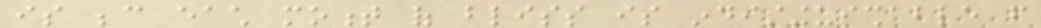is because each moment of bliss is indistinguishable from
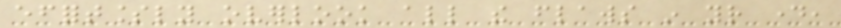effortlessly overlook all the flaws in your day,
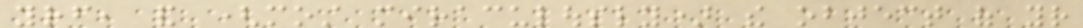yourself, and (most miraculously) the object of your
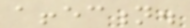affection.
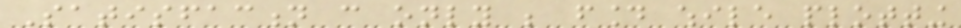Satisfaction can only be found while plotting
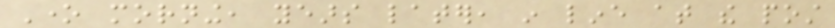One morning, years later, in line at the post
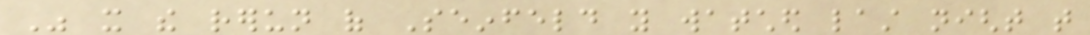Was it the rerun of Seinfeld you watched last night that
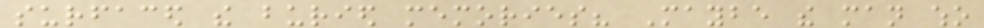surfaced the buried memories? Maybe the man who
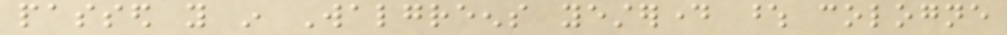passed you in Walgreens yesterday whose cologne
